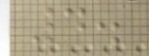4.
